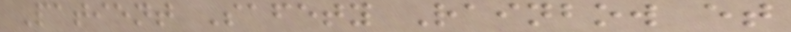Patient Safety Rainbow et
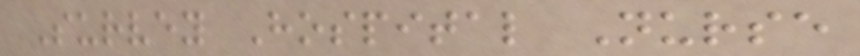Survey Hospital Nurse
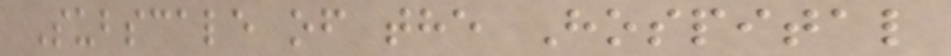Subscale of the Hospital
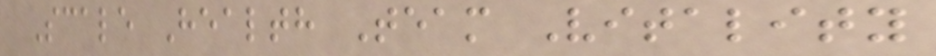Scale Health Team Vitality
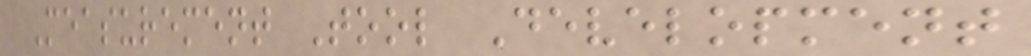Measurement Tool Development
